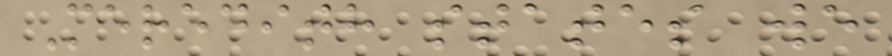Meredith states we
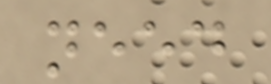need
